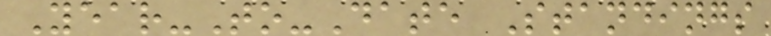Year-To-Date Standings
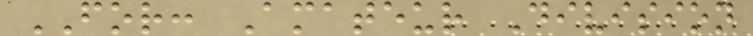FOR: Amateur Division
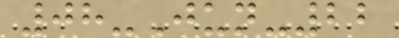08-Jun-22
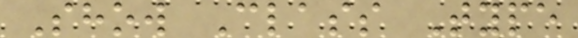Show Class Type
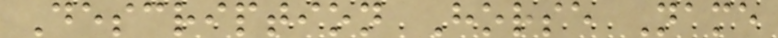Description Horse Name
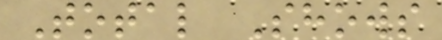Total Shows
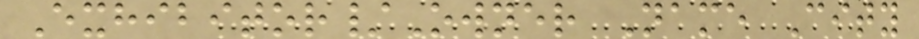Exhibitor/Owner Name City
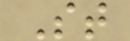St
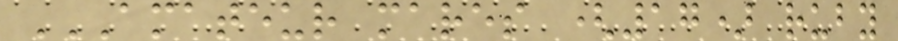AMATEUR MARES (17) RUBY
